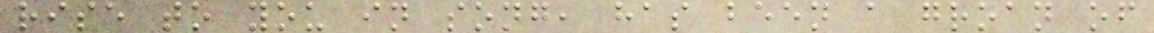rise to you in song, has been a groan of
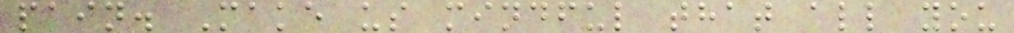pain. Make us mindful that all you
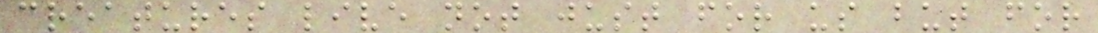creatures live not just for us but for
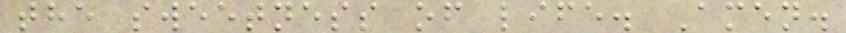the sweetness of life. Amen.
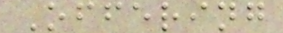Offering
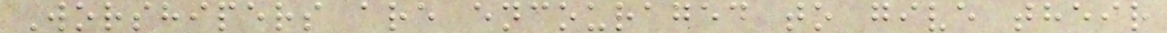Worshipers are encouraged to give their
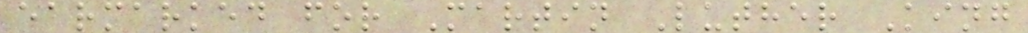earmarked for Martin Luther King
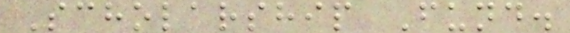Scholarship Fund.
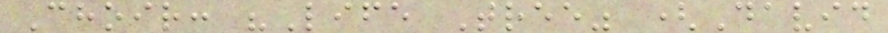Choir: "Life Tree" (David
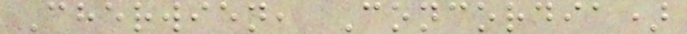Cherwien, Concordia)
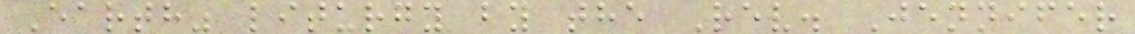Earth" liturgy by the Rev. Jennifer
